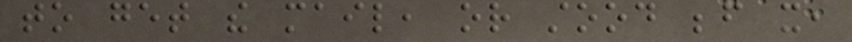to get the mail, or stood before it,
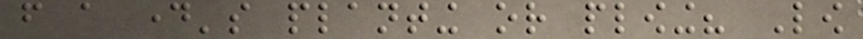from a day's planting or plowing? Low
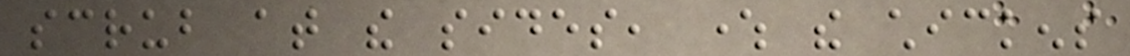scrub at the sides, where the chickens
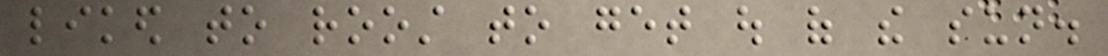liked to roost to get out of the sun.
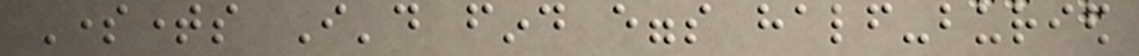Sometimes I'd find eggs half-buried
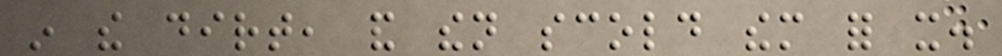in the dirt, and then scold them for it.
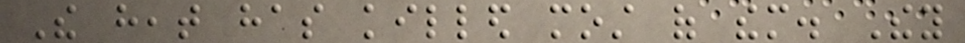The heat has killed most of them. They
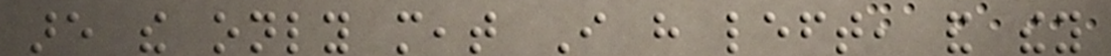are the only meat I have left, and they
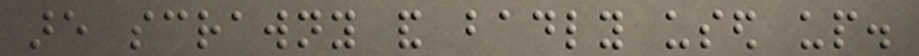are scrawny and badly used up.
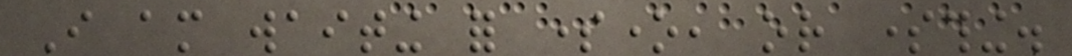I am waiting for someone, or something.
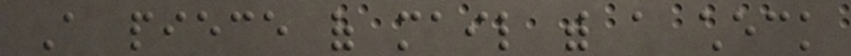A piece of mail with a check
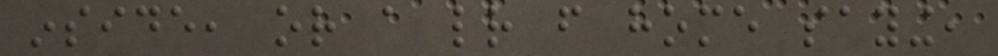inside, or a letter from home saying,
